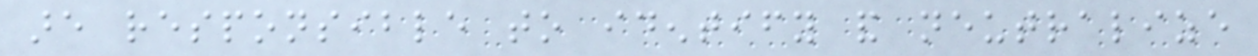are responsible to identify and neutralize
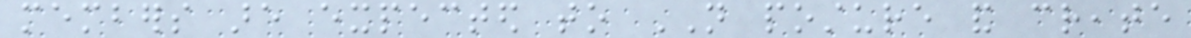members are expected to NOT posture and create
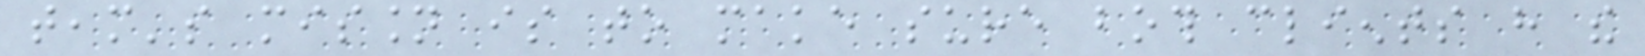team's mission is to make sure both clients have the
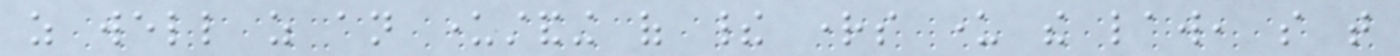as well as an understanding of their rights under the law, so that
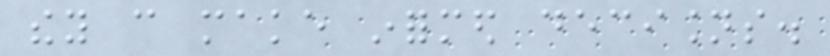they can make informed decisions.
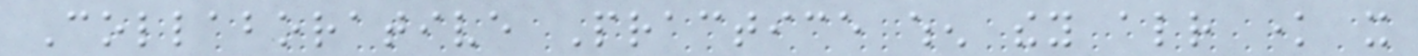Collaborative Practice when they already know it
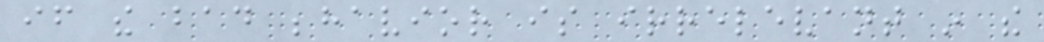if the bad behavior is irrelevant in the
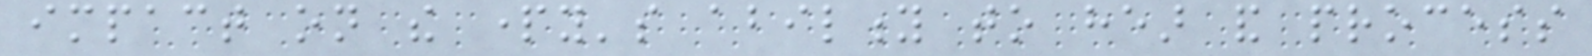impact on the party's ability to hear and process
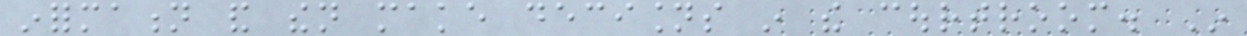information and then make decisions in the courtroom. In
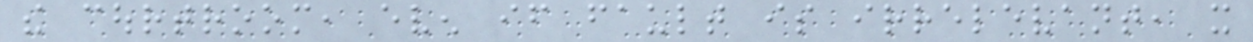the courtroom, even if fault is irrelevant, it
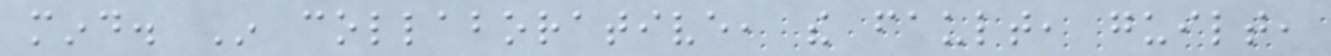mind. In collaborative, the fault, guilt,
